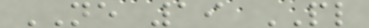NE 19 PL
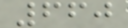660
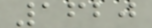1620
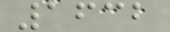1632
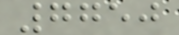7750
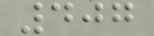407
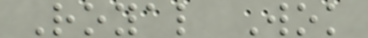Royal Wok
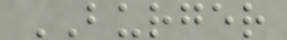BURGER
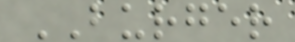BURGER
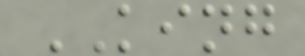KING
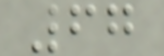67
